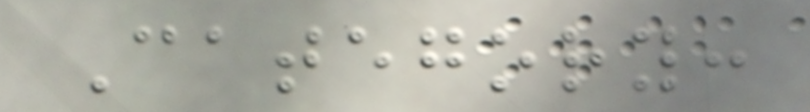Category:
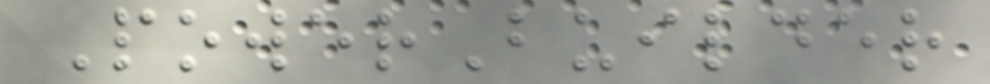PowerBuilder
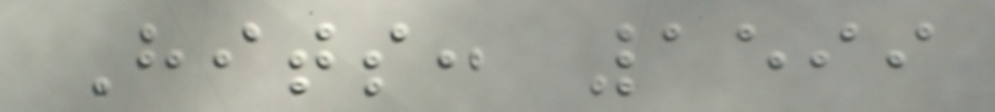Hits: 1599
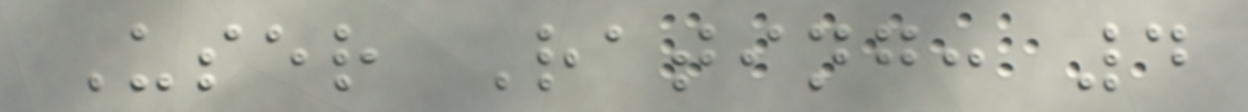User Rating: 4
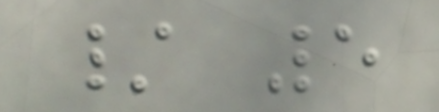/ 5
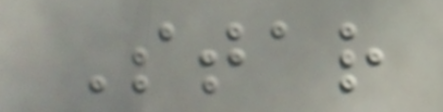Star
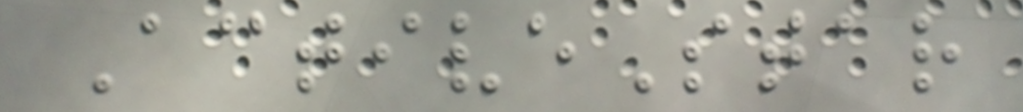ActiveStar
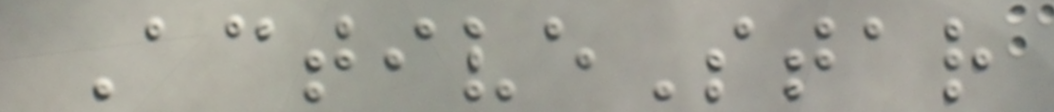ActiveStar
